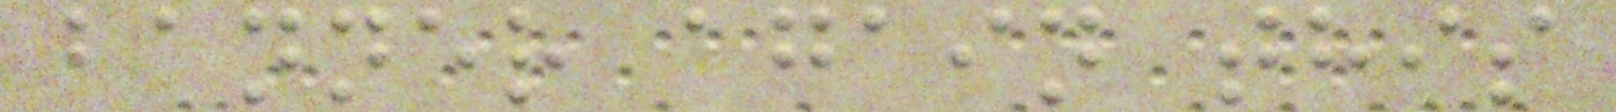banner again this
